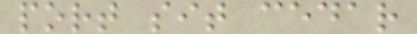port sit cedar
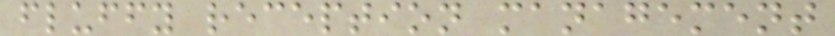fluffy reception management
